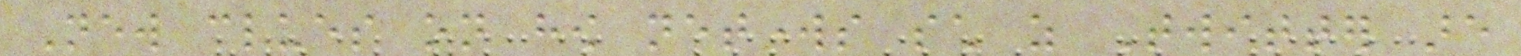New clues on how networks such as Twitter are
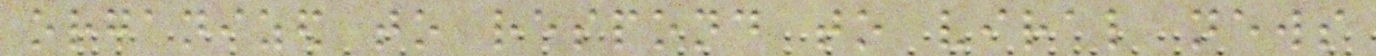organized to respond to viral news
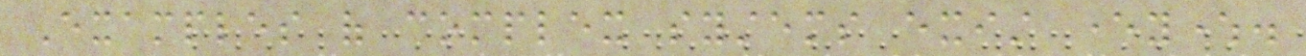Examples of complex systems exist everywhere.
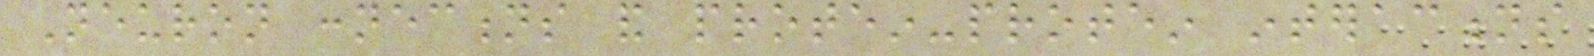Neuron connections and protein-protein interactions
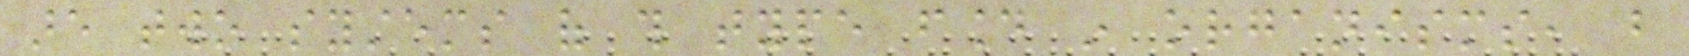are two systems of this type found in organisms, but
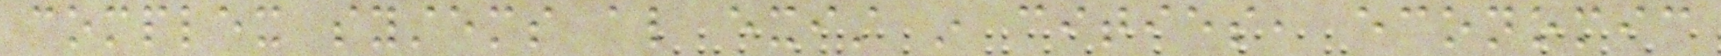complex systems also exist in cities, economic
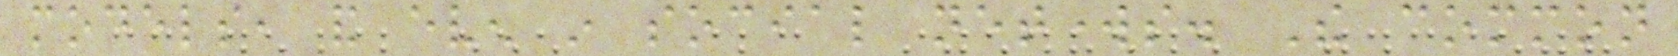models, and even in social networks. The common
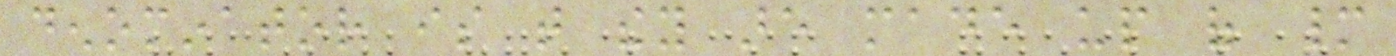denominator is that they are made up of many
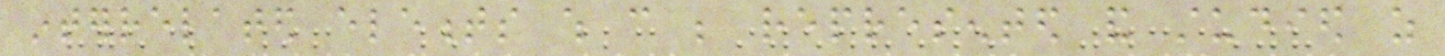interrelated elements which can be represented and studied as
